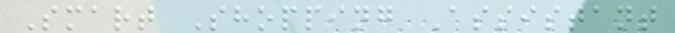Smart Shopping Assistant
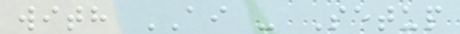with AI - Setup
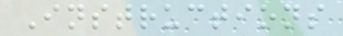Instructions
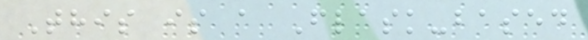This is a Flask-based
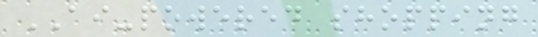AI-powered shopping
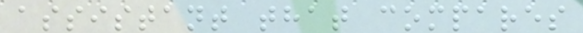assistant that compares
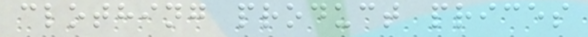clothing product prices
